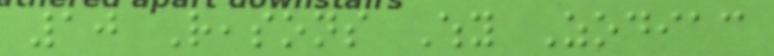10 Reasons Why Zodiac
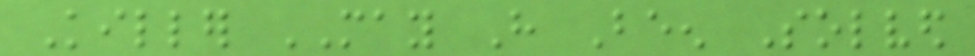Killer MAY Have Been Solved
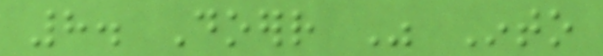8. Doerr Was Into
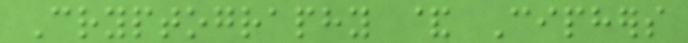Cryptography & Ciphers
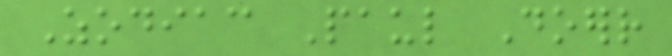Zodiac Paul Doerr
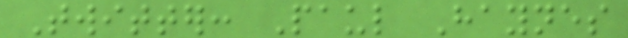Twitter: Paul Haynes
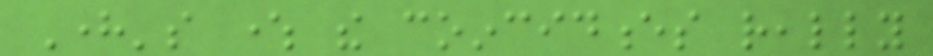Here's where the coincidences really
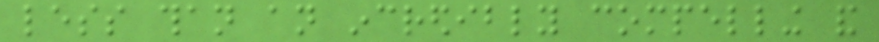less than an incredibly compelling and
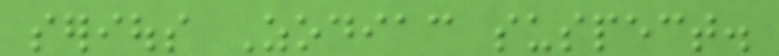serious Zodiac suspect.
